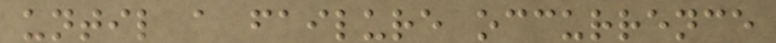until a failure occurrence
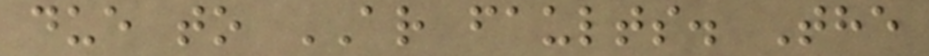due to AR faults. The
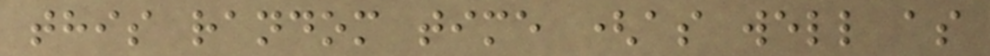this random time (as well as
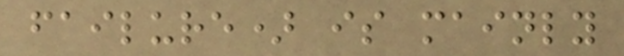failure) is mainly
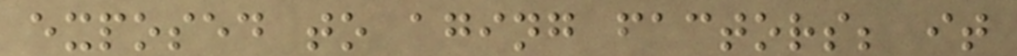exposed to aging factors; it
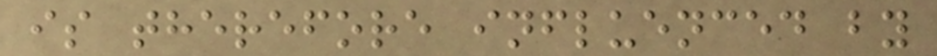is therefore influenced by
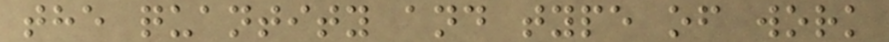the quantity and type of work
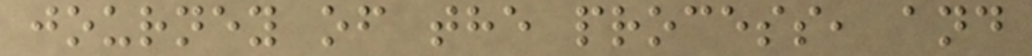journey of the process, and
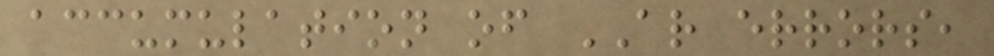accumulation of AR errors,
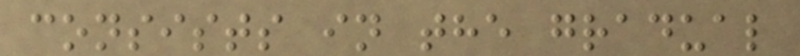consists in the gradual
